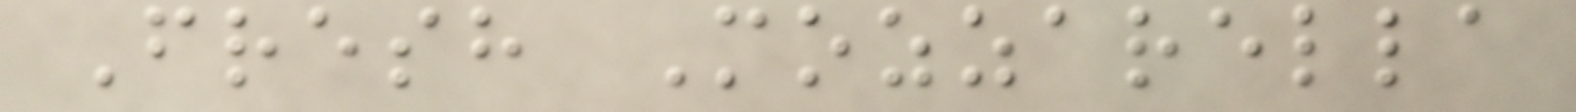Fresh Mozzarella
